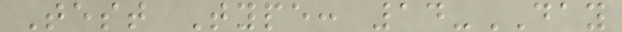Test Type: 14-DAY
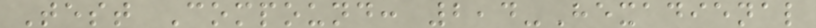Test Compound: 2,4-Hexadienal
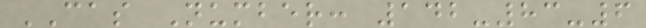CAS Number: 142-83-6
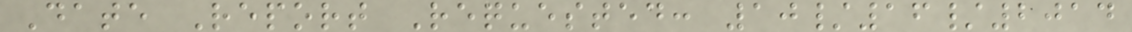Date Report Requested: 10/16/2014
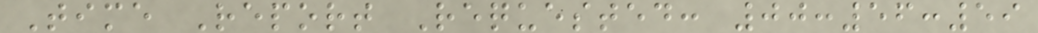Time Report Requested: 00:56:59
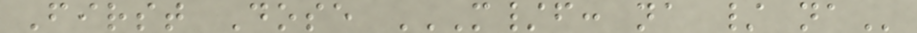First Dose M/F: NA / NA
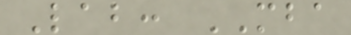Lab: MBA
